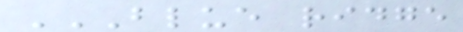BLUE RIDGE
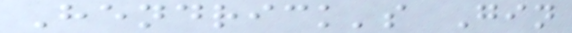Hendrick's Gin
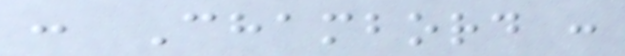: Chambord :
